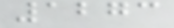1273
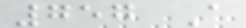757 A
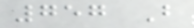757 B
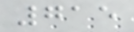715
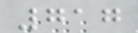717
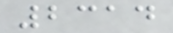2314
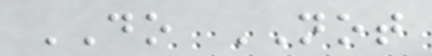DO NOT
